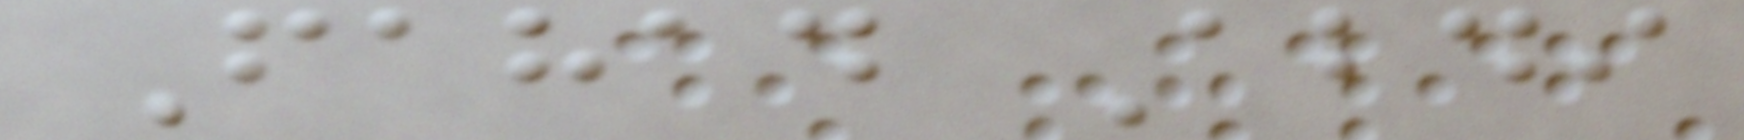Fahad Abdi
